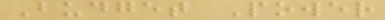Budget Power
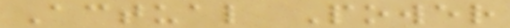Actual Power
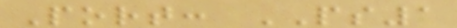Port: PS1
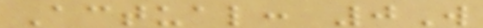Actual: 0W
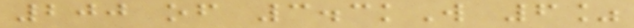200 of 3.3kW 6%
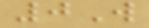0W
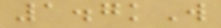1.7kW
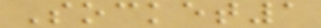Socket1
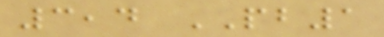3,4 PB1
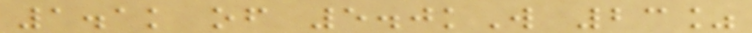1.1k of 5.0kW 23%
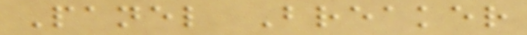Panel Breaker
